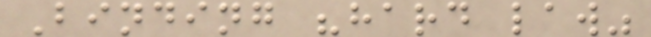Binding "hard law"
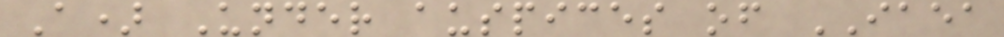A) Under auspices of IAEA
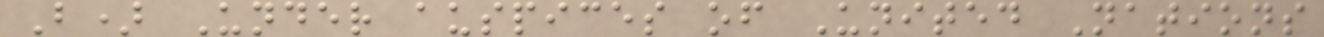B) Under auspices of United Nations
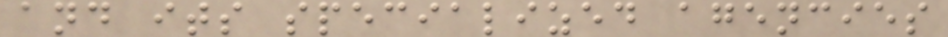and its specialized agencies
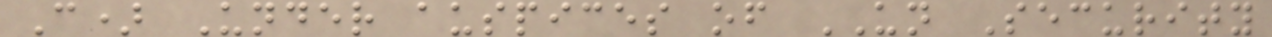C) Under auspices of UN Security
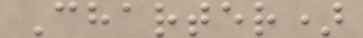Charter)
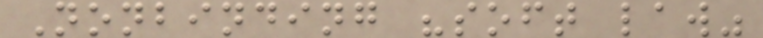Nonbinding "soft law"
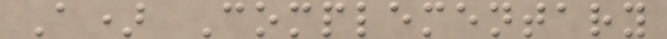A) Complementary
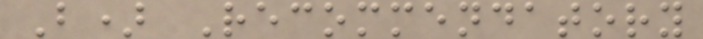B) Recommendatory
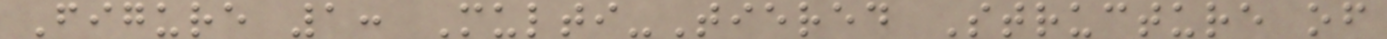Figure 1: Multi-Tiered Structure of
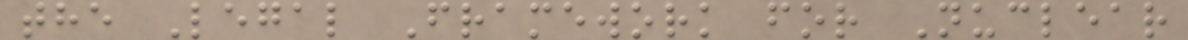the Legal Framework for Nuclear
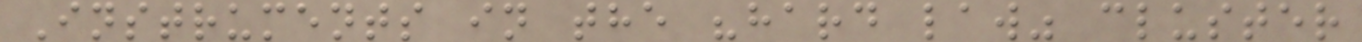Instruments in the "hard law" cluster
